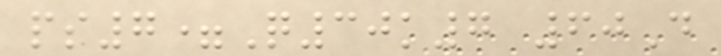ps7=Q30k7 60D
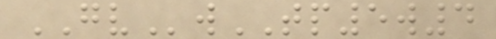GVwTP5w4
